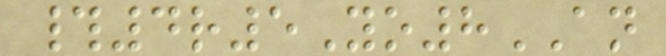#4r5Yo8AN
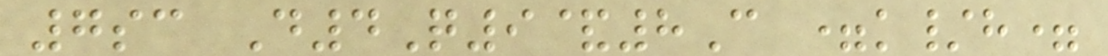7sc D4Q9&8C =k/h=
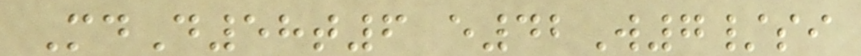MdD58t6 e42W7/si
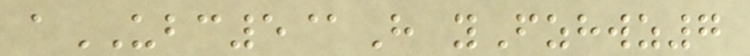aUBC5@H yFzhwz7
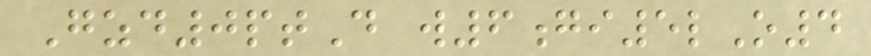Gzd0ptD w6gi5lO4
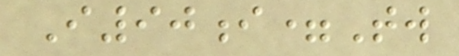I90i=Tw
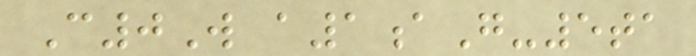C0W a1aG-5ta
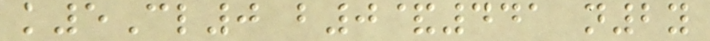k5Cl0 b0&441 n2y
